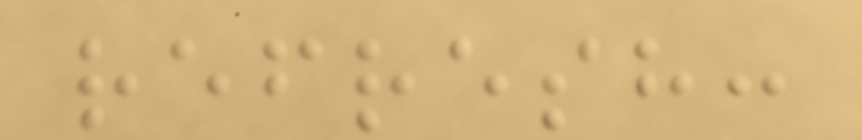refresh:
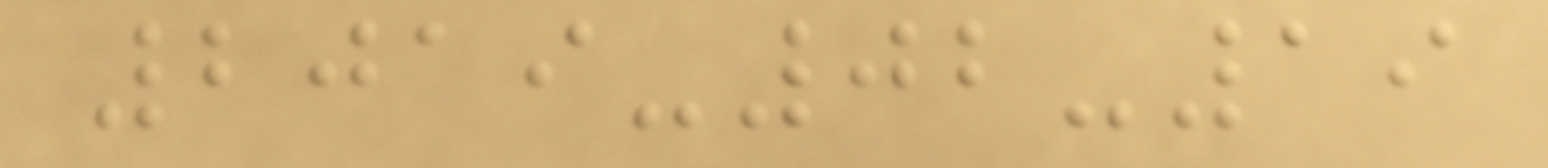2019-02-19
